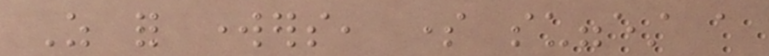As for workers, some suggest a
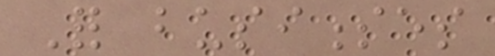For businesses
